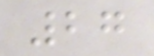27
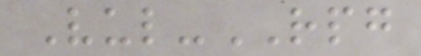Vul-RPG
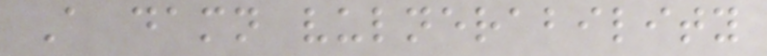A damn vulnerability
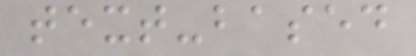text-based
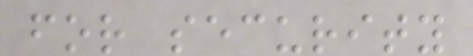for security
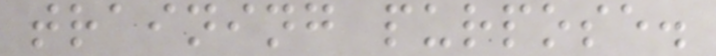training purpose.
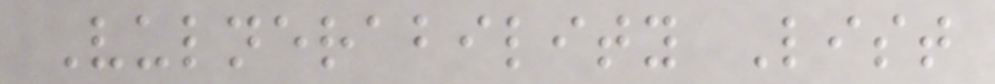Vulnerability List
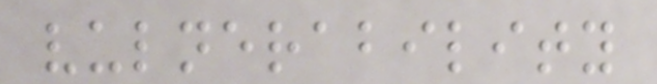vulnerability
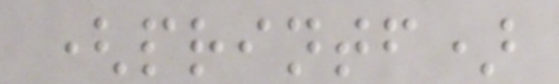(printf)
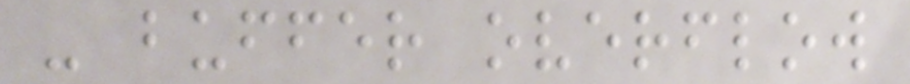- buffer overflow
